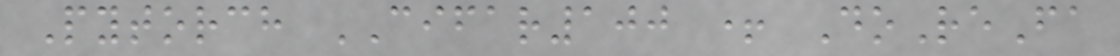Pytorch CIFAR100 + DoReFa
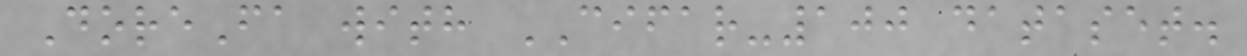DoreFa with CIFAR-100 dataset.
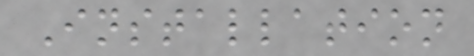Installation
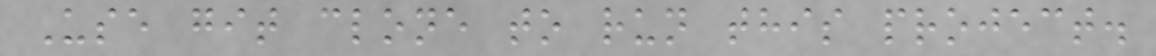Use git clone to run this project.
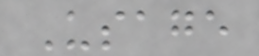Usage
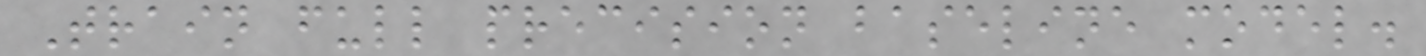Train full precision baseline model.
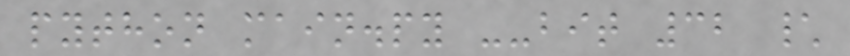python main.py --bit 32 \
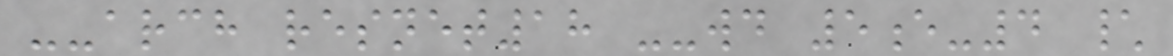--arch resnet18 --wd 5e-4 \
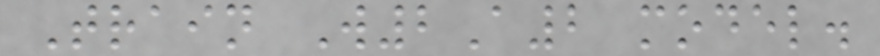Train W2A2 model.
